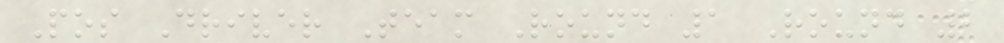Pos Driver Team Round 1 Round 2
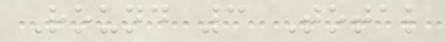Round 3 Total
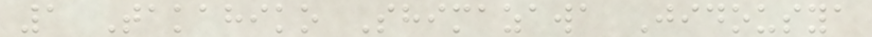1 Takahiko Shimazawa Jidousya
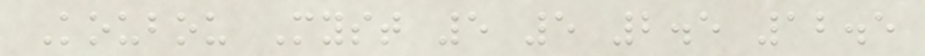Koubou Myst 5 5 2.5 12.5
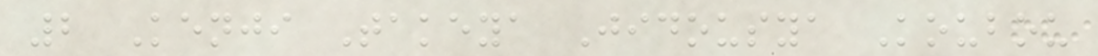2 Kenji Takeya Jidousya Koubou
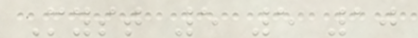Myst 5 5 10
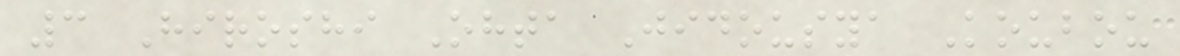3 Hiroshi Ohta Jidousya Koubou
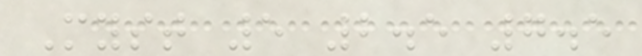Myst 5 2.5 7.5
